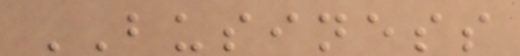BUSINESS
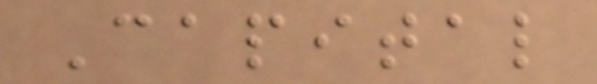Capital
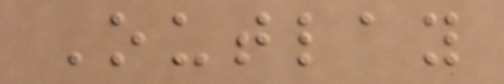Outlay
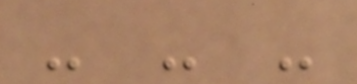- - -
